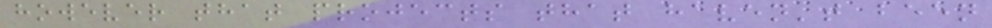however that projects that haven't been
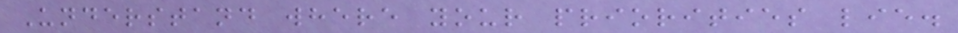Understand where your priorities lie.
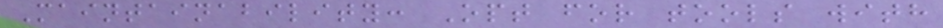Maintainability: Opt for tools with
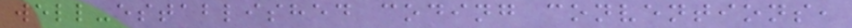well-established coding conventions,
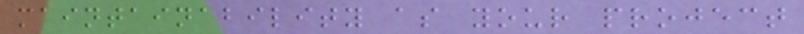maintainability as your project
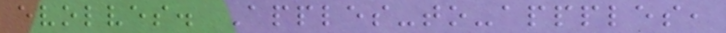evolves. Apples-to-appples,
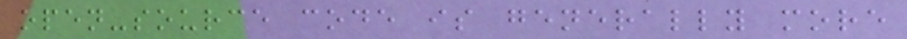open-source code is generally more
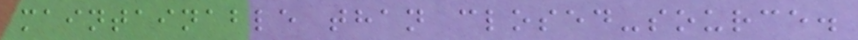maintainable than closed-source.
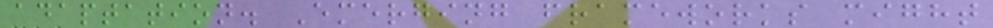adaptation. Emerging frameworks might
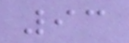93
